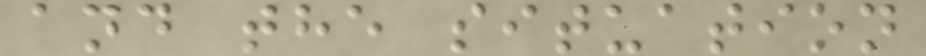and the situation
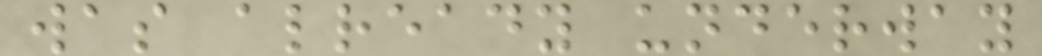was already underway
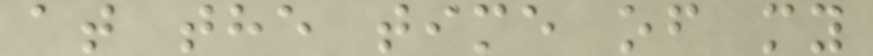at the time of my
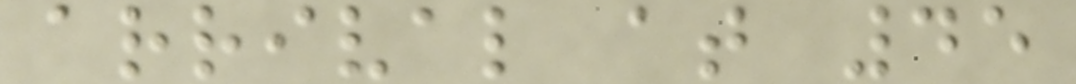arrival at 45
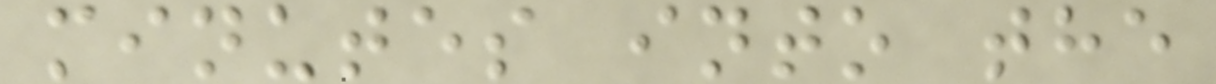minutes into the
